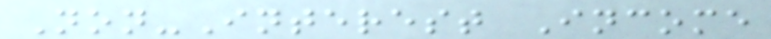Non-Interest Income
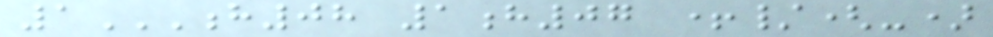1H08 1H07 +/(-)
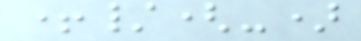+/(-)
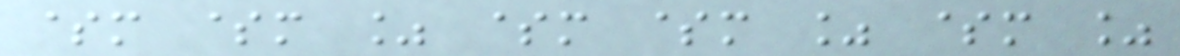$m $m % $m $m % $m %
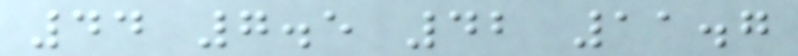44 7.5 42 11.7
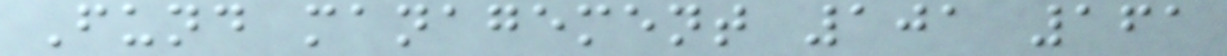Fund management 101 161
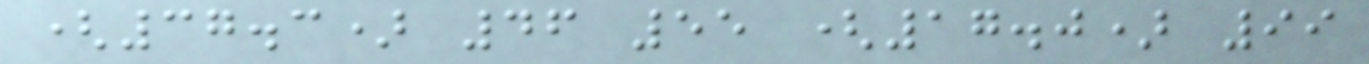(37.3) 46 55 (17.0) 99
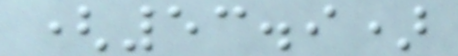(53.9)
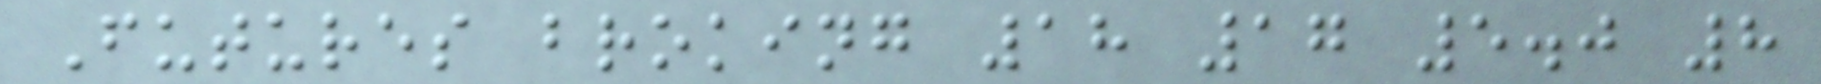Futures broking 18 17 5.0 8
